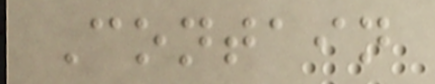Contain
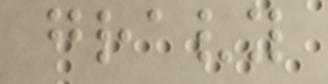gravy
